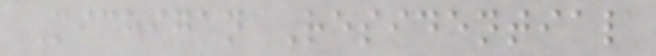Michigan Residential
